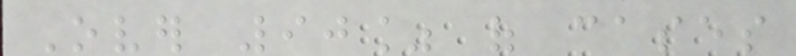Over 90% of cases
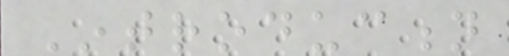Introduction
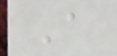A
